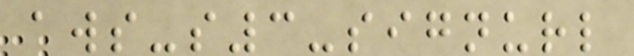aws-s3-signurl
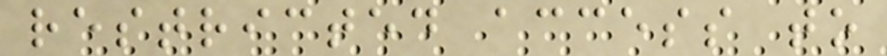restricted access to
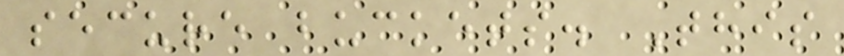secure buckets. This
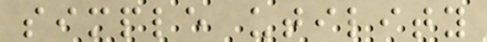simple utility
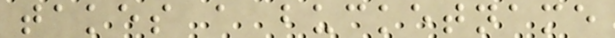takes a bucketname
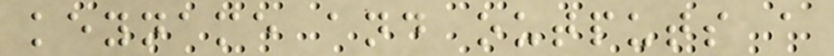keyname and outputs a
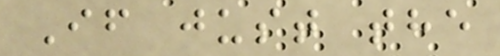If just the
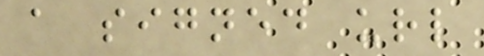a signed url
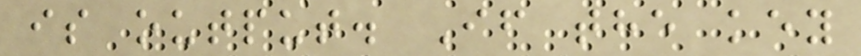is output. If the key
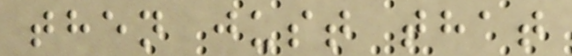then just that
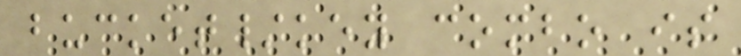bucket/key combo is
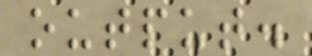output.
